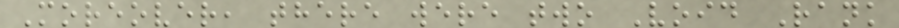Moreover, there were two Void Rank
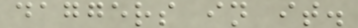daggers in it.
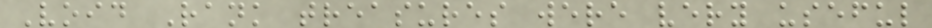Void Rank treasures were very useful
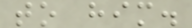to him.
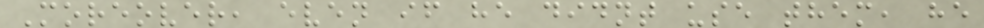Moreover, even if he didnt use them, he
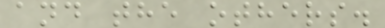and the others.
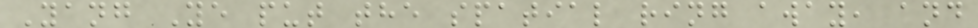Yang Ye put the spatial ring away, and
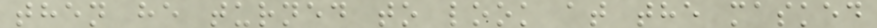then he turned to look at the masked
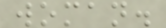woman.
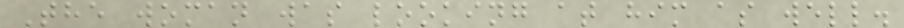The woman was looking at him as well.
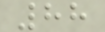88
